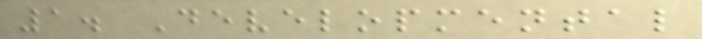1. Developmental
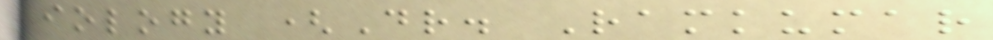biology (Dr. Ramkumar
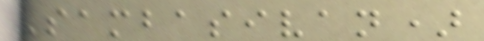Sambasivan)
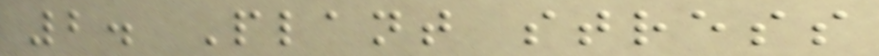2. Plant stress
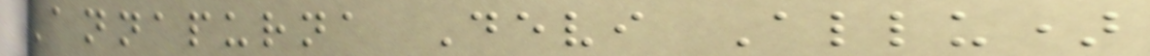Annapurna Devi Allu)
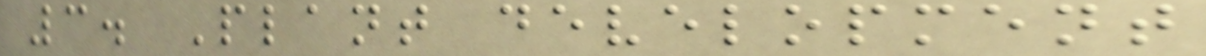3. Plant development
